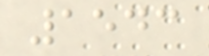1543
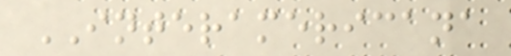INTERAMERICANA
